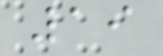19
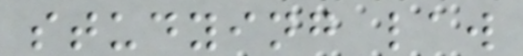studying law
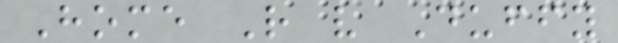Home R v Duffy
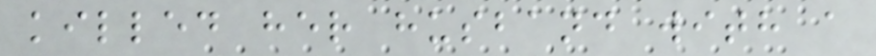killed her husband with a
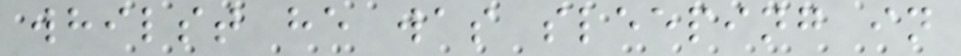whilst he was sleeping in
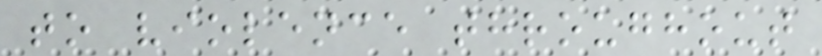to violence throughout
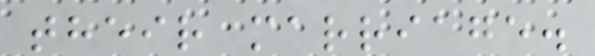their marriage.
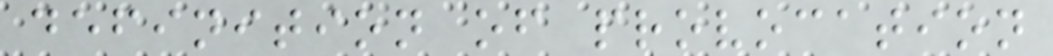definition of provocation
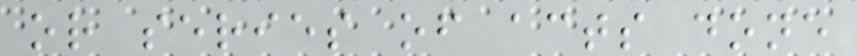or series of acts done
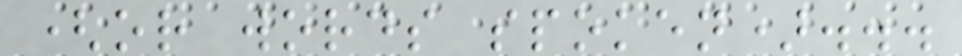(or words spoken)...
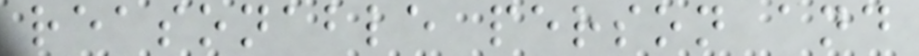reasonable person and
